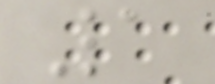1
